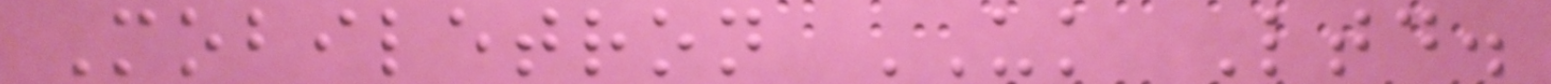Mobiletron UK Ltd.
